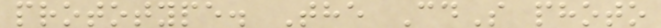prototype. The CdS photo
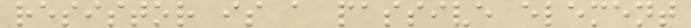resistor is a passive element
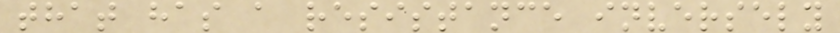that has a resistance inversely
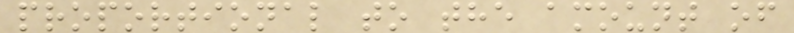proportional to the amount of
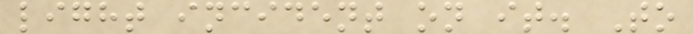light incident on it. To
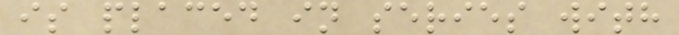is placed in series with
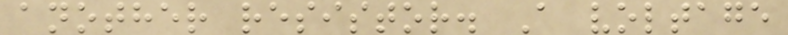another resistor. A voltage
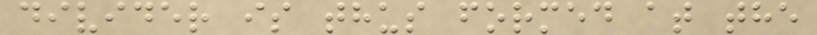divider is thus formed at the
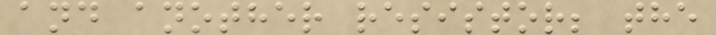and another resistor; the
